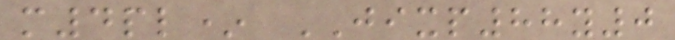m4pl* JIXP88y0
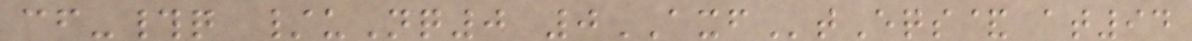cf-#q /uNq0 0AXFtEqs& at94
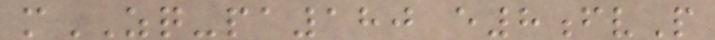mZQ-pa180 e8fvP
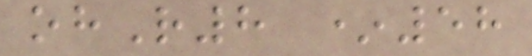ohR8 *58
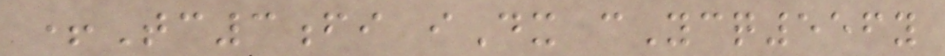+Tc3fi iDx cYcq556y
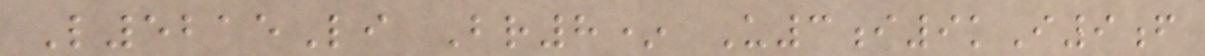L5215Li Br8* U3i9kI9f
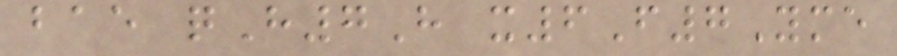bae qH7H x6F7Yme
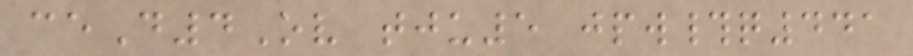ceD4Ov tju5 jpw#q441
